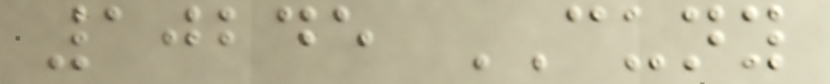10245 CUNY
